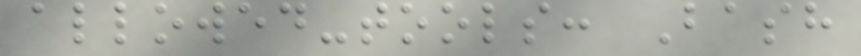allowed-tools: Bash
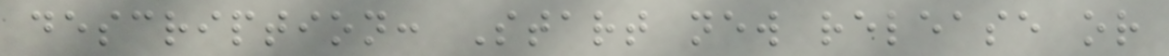description: Start new release or
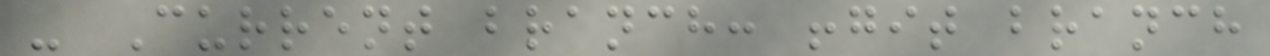- Current branch: !git branch
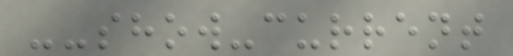--show-current
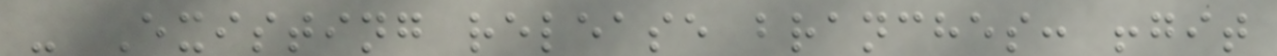- Existing release branches: !git
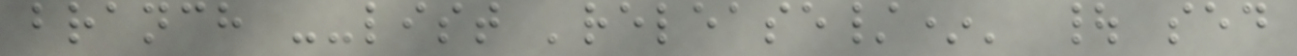branch --list 'release/*' | sed
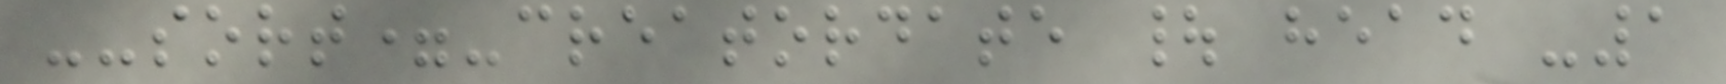--sort=-creatordate | head -1
